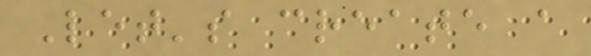Let's create a
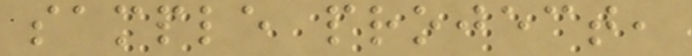sample project,
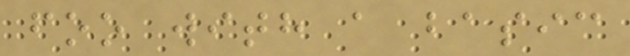foo with a basic
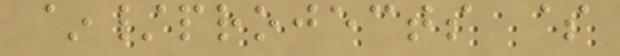~/projects $
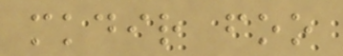mkdir foo
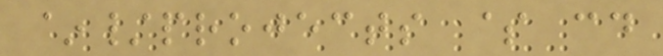~/projects $ cd
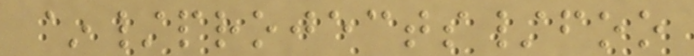~/projects/foo
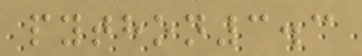python3.3
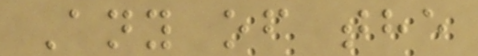Any of the
